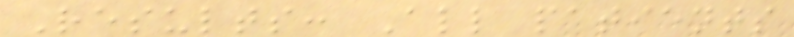Results: All patients
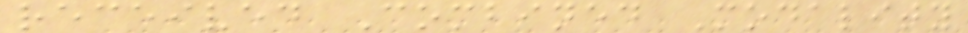received Combined Modality
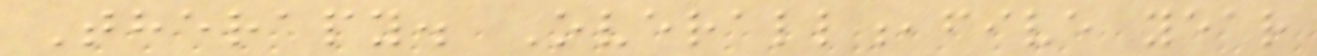Therapy. Overall,five year
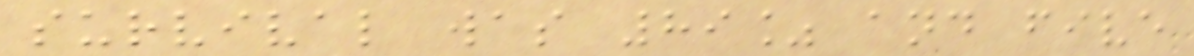survival was 89% and five
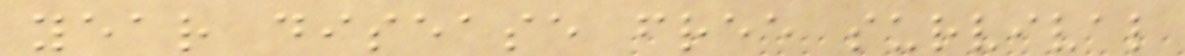year disease free survival
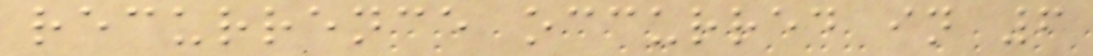recurrence occurred in 6
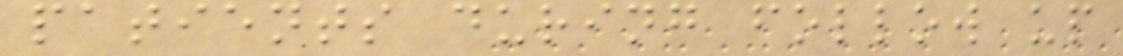patients during follow up
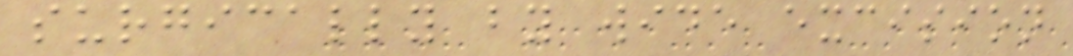surgically by wide excision
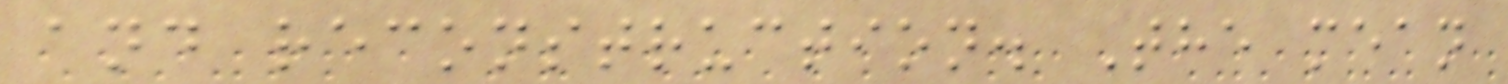and reconstruction. The mean
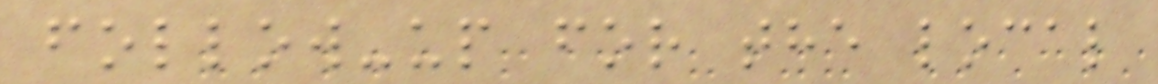follow-up for the local
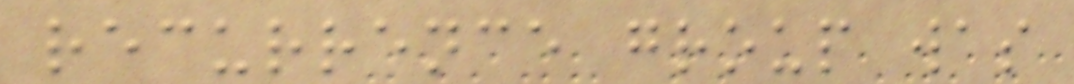recurrence group was
